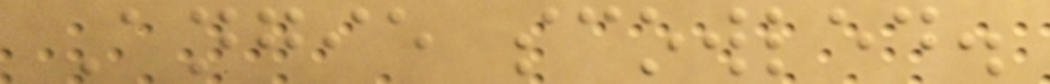Angie scowled.
